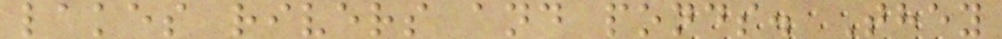lakes rivers and ponds. They
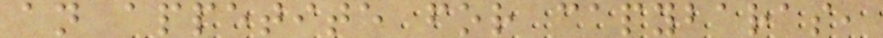an appetite for capybaras,
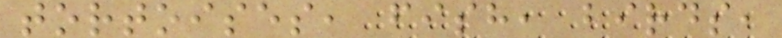tortoises, fish, birds,
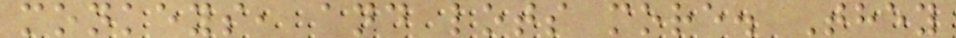monkeys, and lots more. They
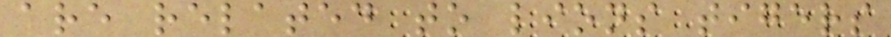are related to lions tigers
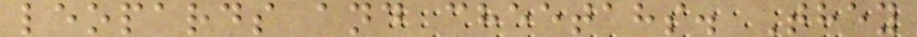leopards and cheetahs. They
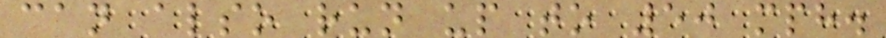can also run up to 50 mph.
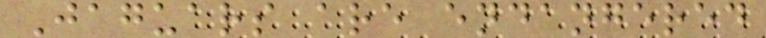Jaguars are endangered
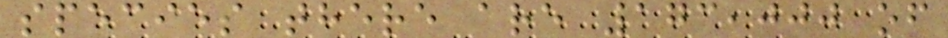species there are 173,000 of
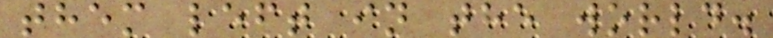them left in the world.
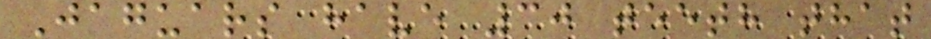Jaguars have 30 teeth that
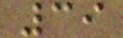39
